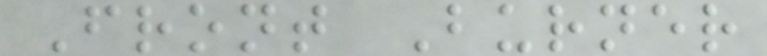Front Burner
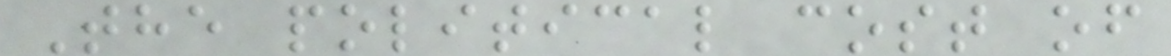The political cost of
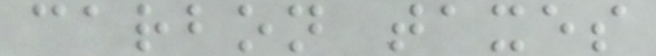carbon taxes
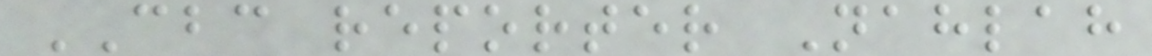CBC reporter Nahlah
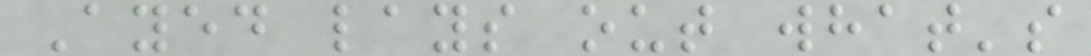Ayed lays out what's
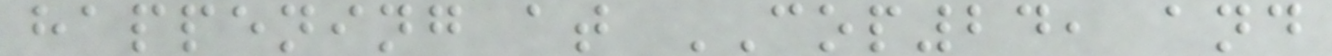happening at COP24, and
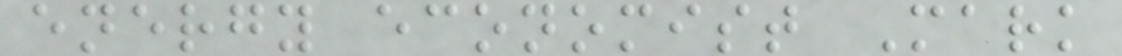energy economist Mark
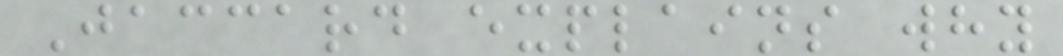Jaccard explains why
